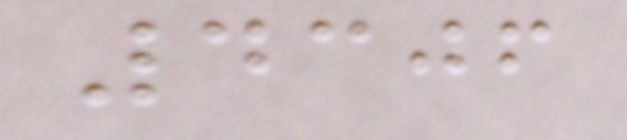4306
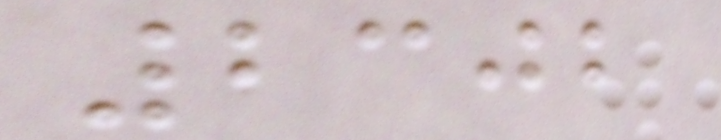2302
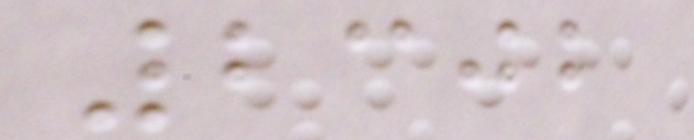2302
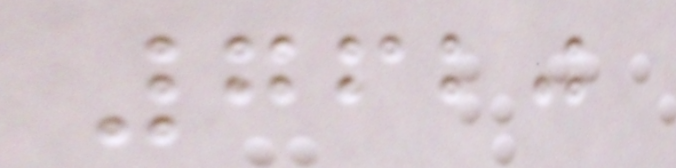7620
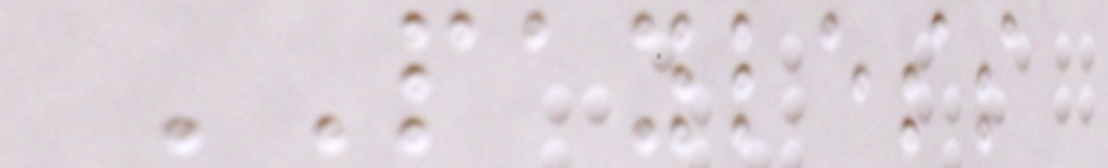PAYLESS
